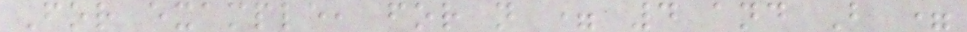For example, for n = 4 and B =
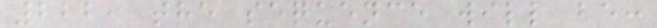222, the sequence will be:
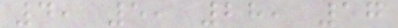4, 5, 28, 17
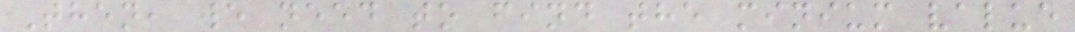Then, we need to find the minium value
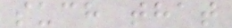such that
